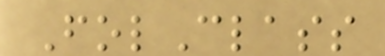FolClass
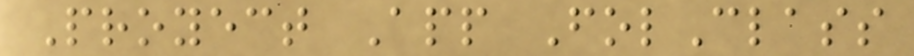Proyect App FolClass
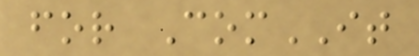for ComIT
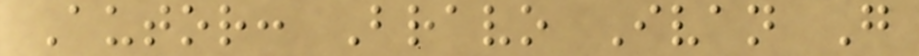Autor: Bravo Ivan G
